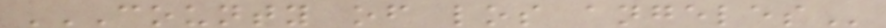COUNTY OF LOS ANGELES
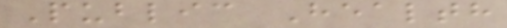Public Health
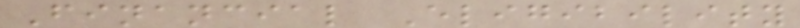Financial Eligibility
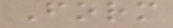Form
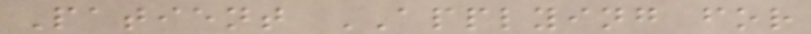Patient APPLYING for
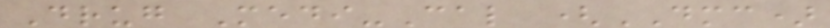Drug Medi-Cal (DMC)
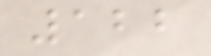122
